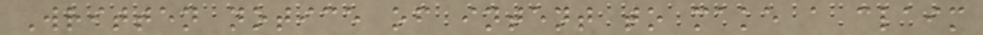Written notice of intent to make a claim
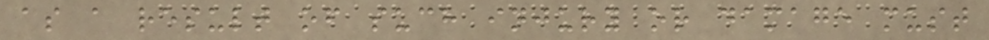as a result of such injury or damage must
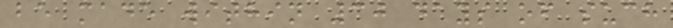be made within 30 days of such
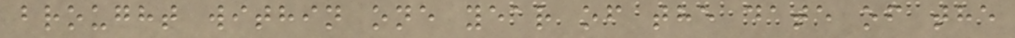brought within one year of the date of the
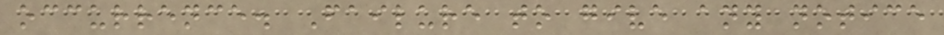occurrence. Failure to give any notice
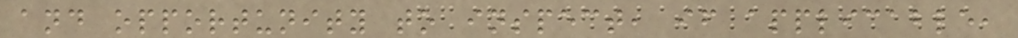and opportunity to inspect, if applicable,
